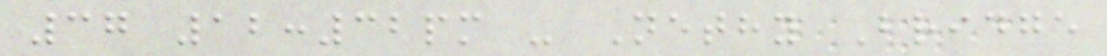37 12:32pm - Nethy Bridge
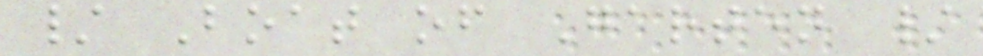/ Boat of Garten /
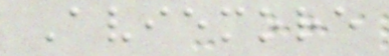Aviemore
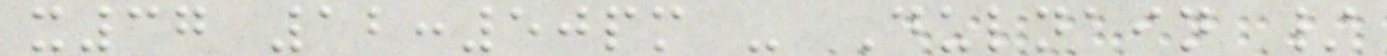x37 12:50pm - Dulnain /
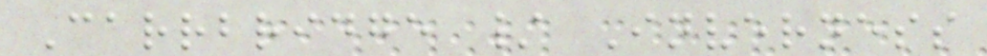Carrbridge / Inverness
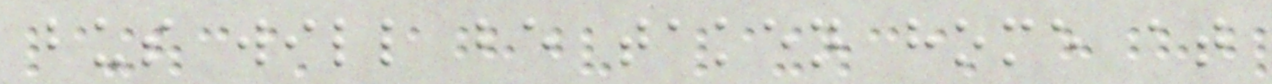bus will be taken home at
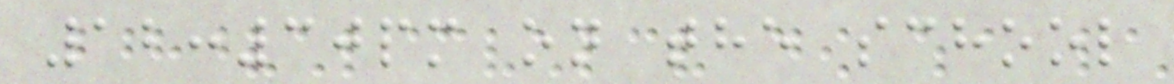12:30pm on the school
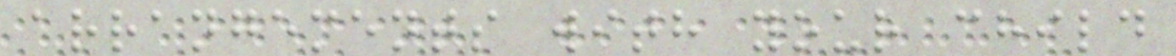arrangements with your child
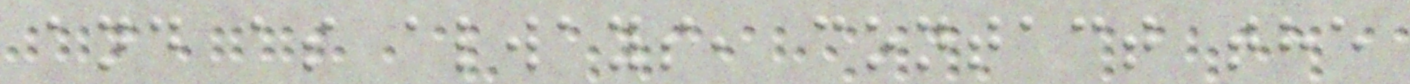and as always, contact the
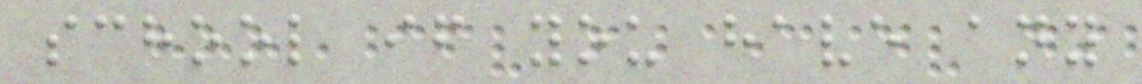school if you have any
